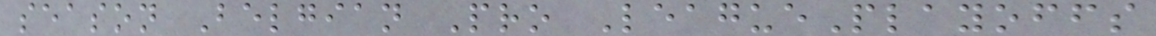season Belgian Pro LeaguePlayoffs
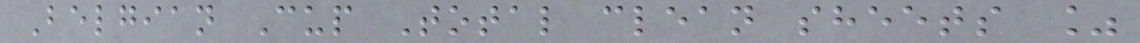Belgian Cup Total clean sheets %
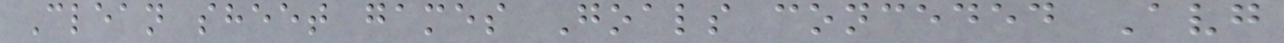Clean sheet games Goals conceded Avg
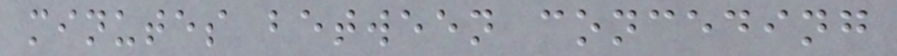minutes between conceding
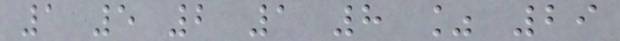1 5 2 1 8 % 29
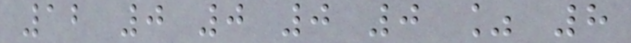12 0 0 0 0 % 8
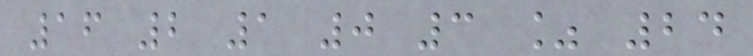16 2 1 0 3 % 24
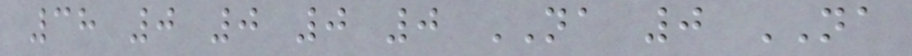38 0 0 0 0 NA 0 NA
